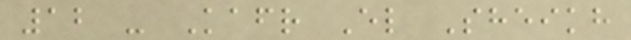12 - Kafr El Sheikh
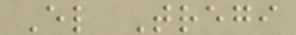El Tregi
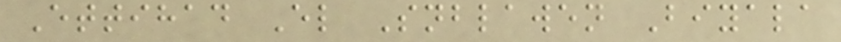Ettihad El Snblawen Biyala
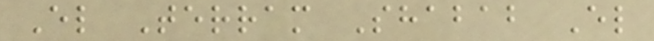El Terram Shabab El
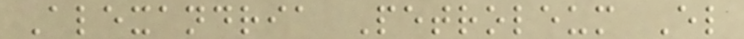Alexandria Petroleum El
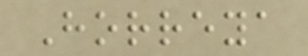Horreya
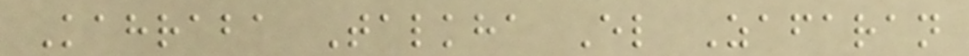Kahraba Talkha El Zafaran
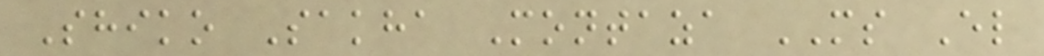Shiko Sakha Montaza MS El
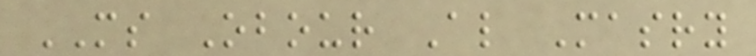MS Obour Al Masry
